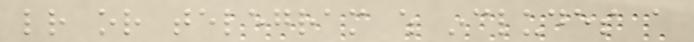letter or telegram which includes a
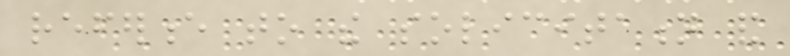reference to the solicitation and
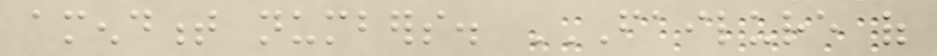amendment numbers. FAILURE OF
